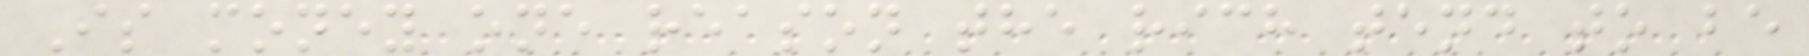Is money one reason the rich tend to be
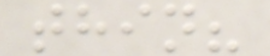thin?
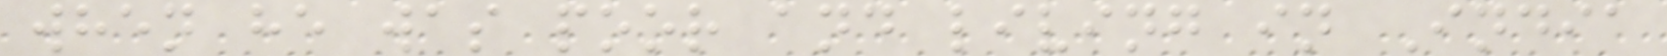when he was poor and living in India
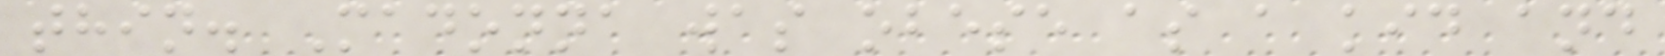thin. Madonna was obese as a kid and
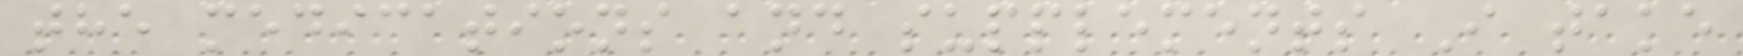the medications and supplements I take
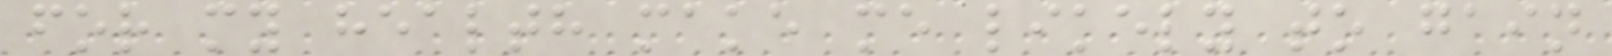for my health make me likely to gain
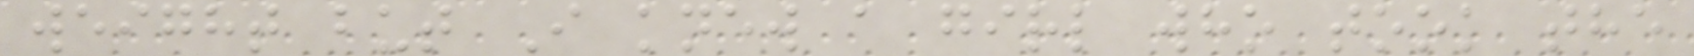weight but I knew a girl who took the
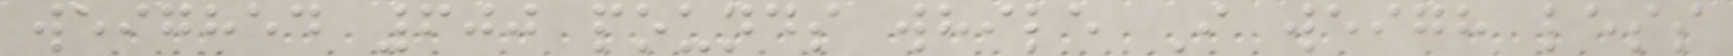weighed 600 pounds while I weigh less
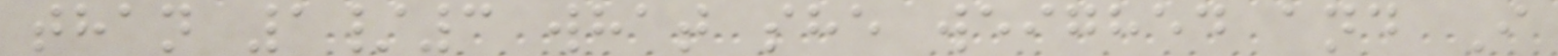than 1/3 what she weighed and I
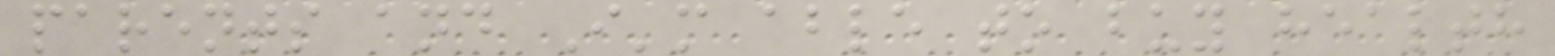parents and I'm able to buy health
